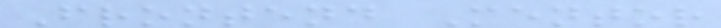Frontend Mentor
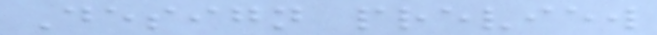Design preview
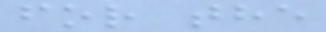for the
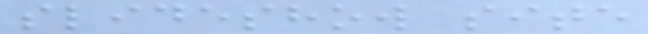slideshow site
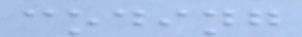coding
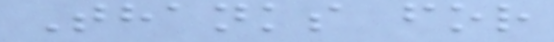Thanks for
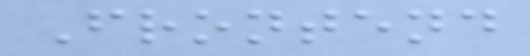Frontend
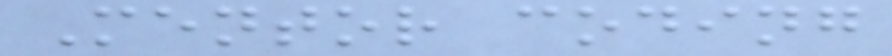Mentor coding
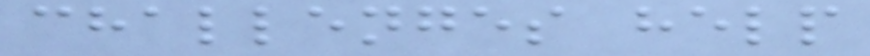challenges help
